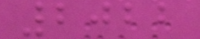2022
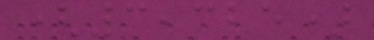(3,325)
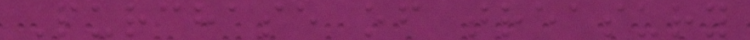Purchase of treasury
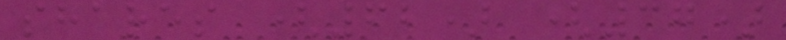shares (62) (37)
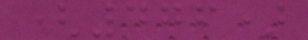(476)
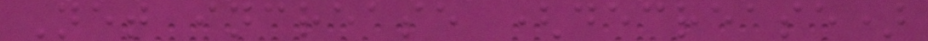Net increase (decrease)
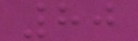80
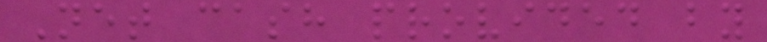Net cash provided by
